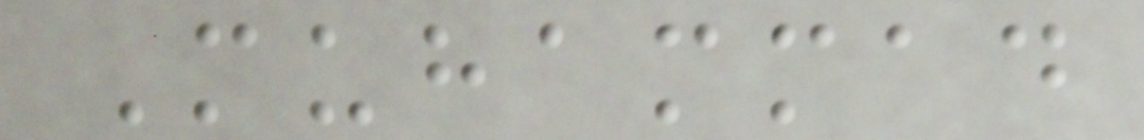Muhammad
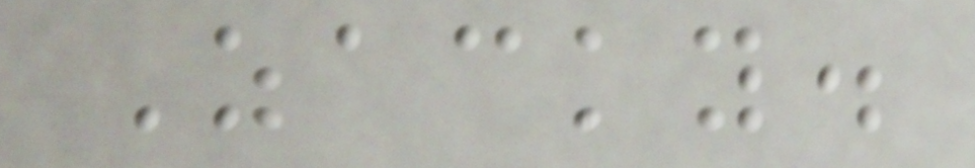Zacky.
